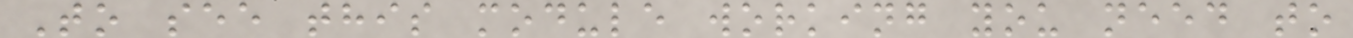To see this module working you need to
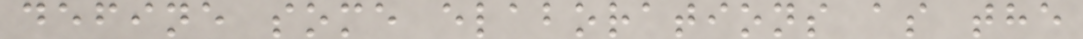define some elaborations as the
